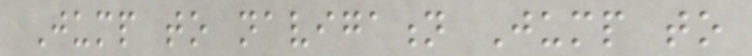Jump to navigation Jump to
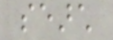search
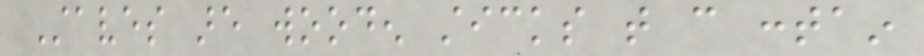Staves are wooden sticks that can contain
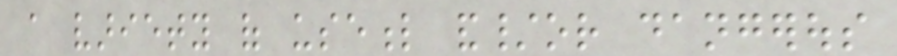a variety of useful and/or dangerous
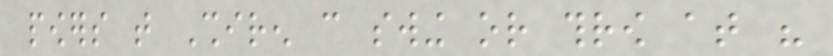powers that Shiren can swing or throw at his
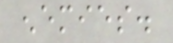enemies.
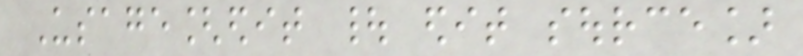Usage[edit | edit source]
